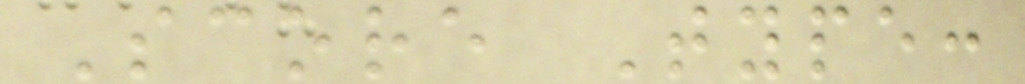Score Type:
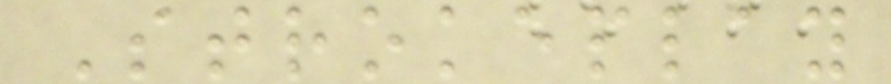Strokeplay
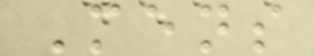Mens
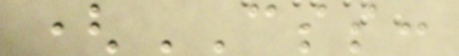(CSS:
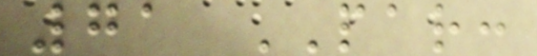71 PAR:
